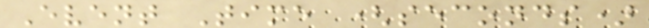Event Time (seconds)
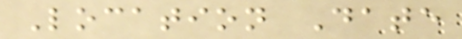Location Date
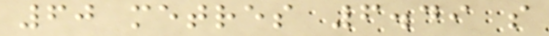60 metres 6.49 s
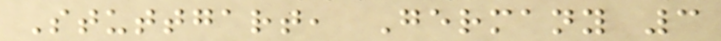Stuttgart, Germany 3
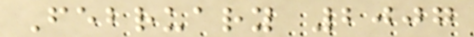February 2007
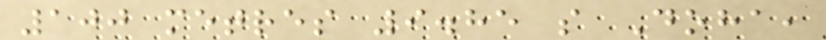100 metres 9.85 s Doha,
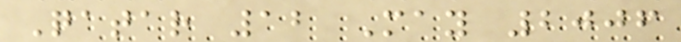Qatar 12 May 2006
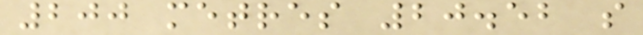200 metres 20.52 s
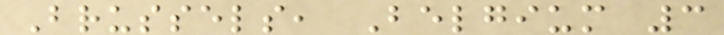Brussels, Belgium 3
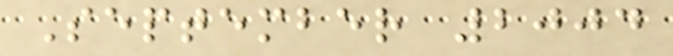September 2004
